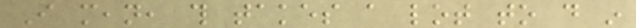I mean, this takes a lot to do in
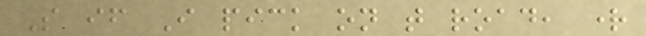So if I pick on that road, right
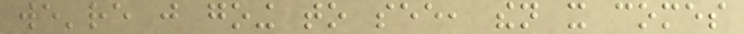we're just going to see, then it comes
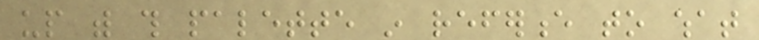up with this palette in reference to what
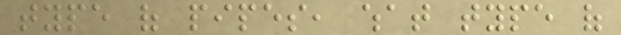type of pipes, what type of
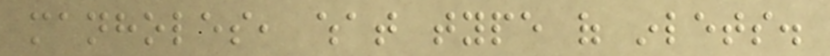manholes, what type of inlets.
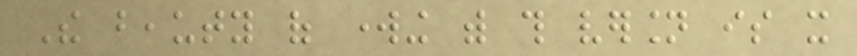The beauty of working with this version is it
